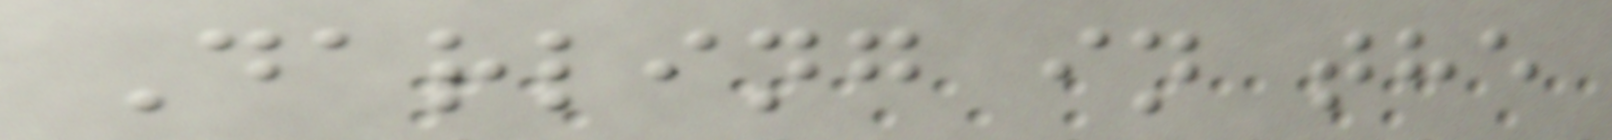Darling in the
